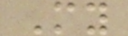My
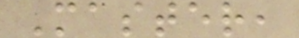Master,
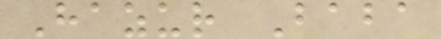Hazur Baba
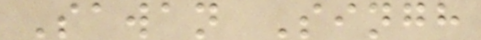Sawan Singh
